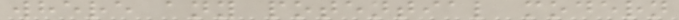where any potential modern
